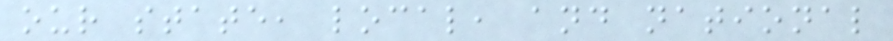our state, local, and national
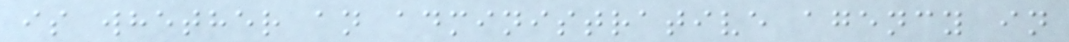is whether an administrative agency in
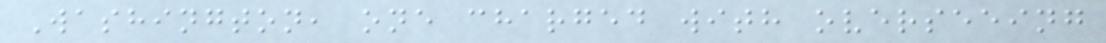Washington, one charged with overseeing
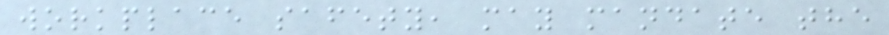workplace safety, may mandate the
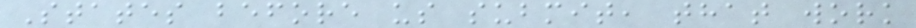States before us submit, that work
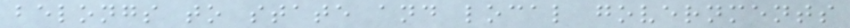belongs to state and local governments
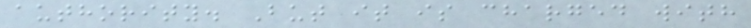authority. But it is charged with
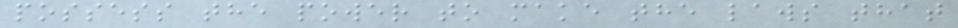possess the power to make the laws that
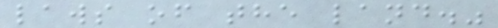laws of the land."
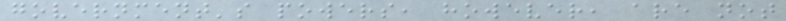government's powers, however, are not
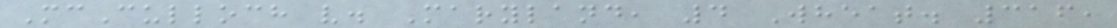McCulloch v. Maryland, 4 Wheat. 316,
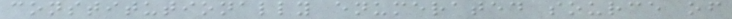constitutionally enumerated source of
